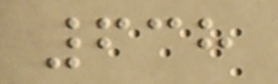638
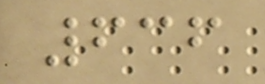636
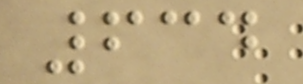634
